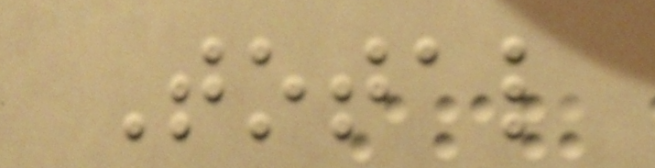Total
